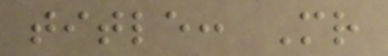title: Mr
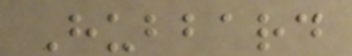Hubbard
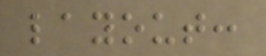layout:
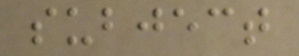subject
